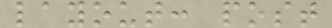layout: post
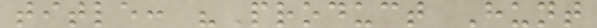title: "Product Hunt
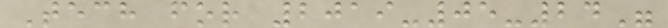Tech for 2019-05-24"
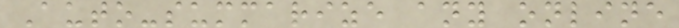Auto-summarize any online
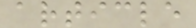article
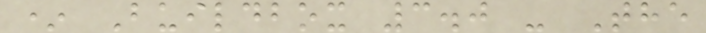* Buildbox 3.0 - The
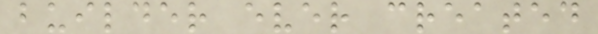builder ever created
